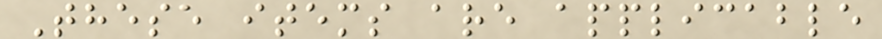These items are applicable
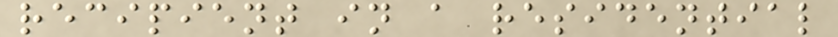recipient in a residential
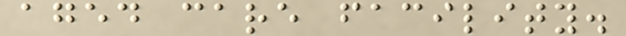aged care facility.
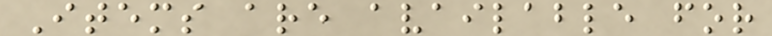Items are available for
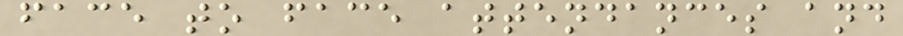face to face attendances and
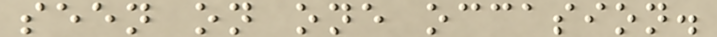seen on one occasion.
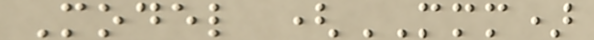Model (MMM)
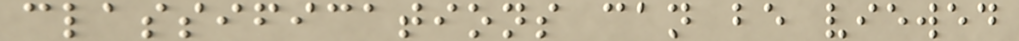classifications can be viewed
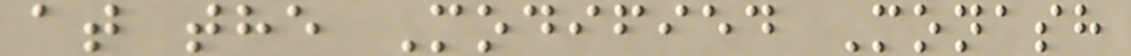at the Modified Monash
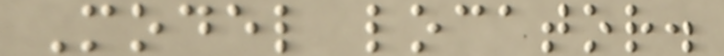Model locator.
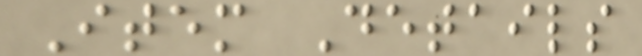Item Details
